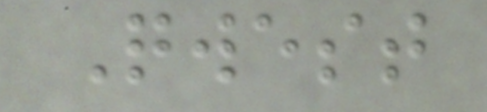Qwest
